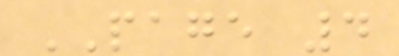PAGE 4
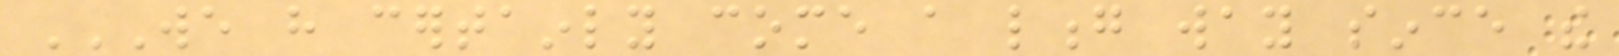WE HAVE CERTAINLY COME A LONG WAY SINCE THE
